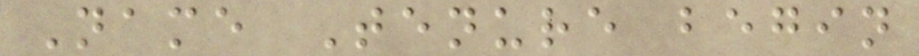Name Tenure begin
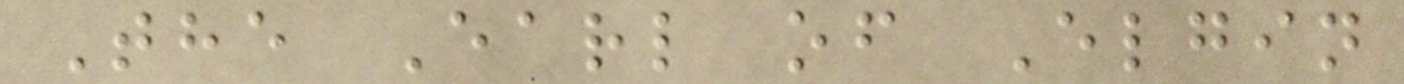The Earl of Elgin
